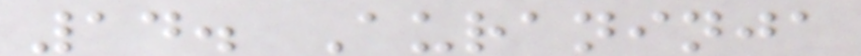14. Auraninja
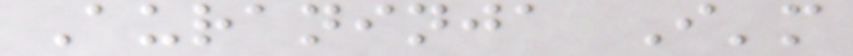Auraninja I'm
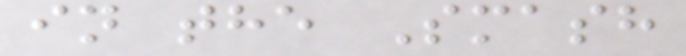in the Smash
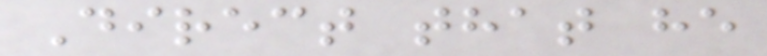Direct that he
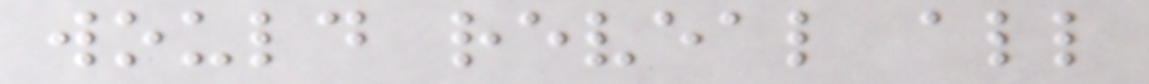would reveal all
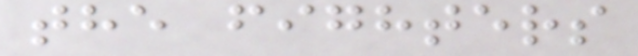the fighters
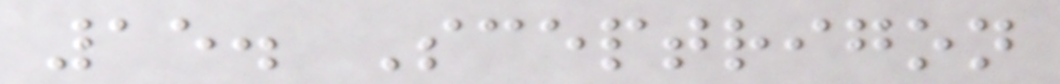15. Sceptrigon
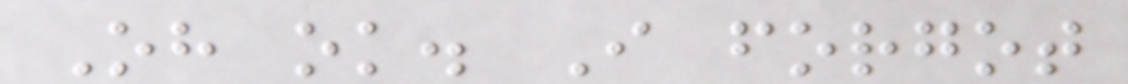Oh ok. I forgot
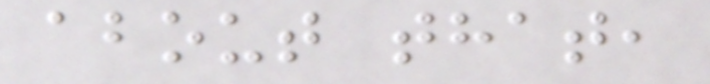about that,
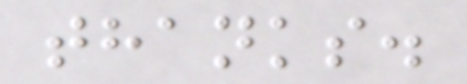thanks.
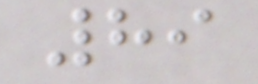89
